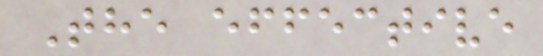The effective
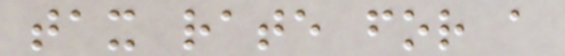tax rate for a
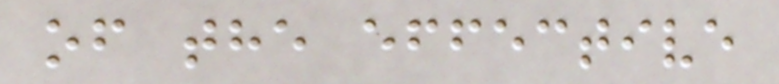of the effective
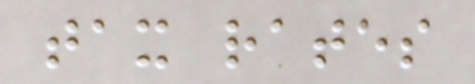tax rates
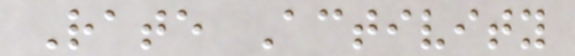Rate Activity
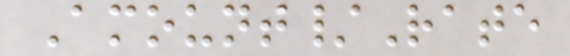Amount/Rate
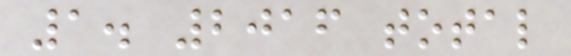1. 2016 total
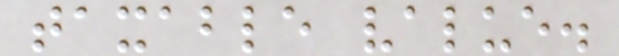taxable value.
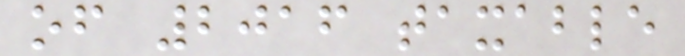of 2016 taxable
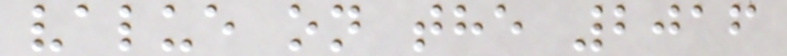value on the 2016
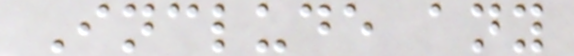Include any
